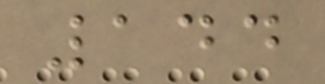144
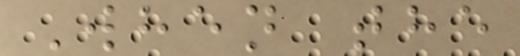When the
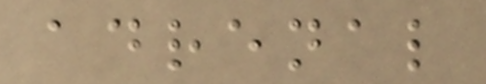adrenal
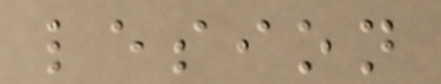lesion
